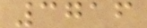3716
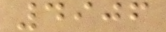4906
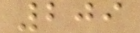209
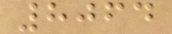8064
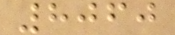8060
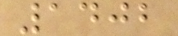1402
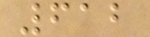612
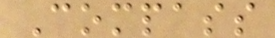Compass
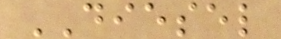DIESEL
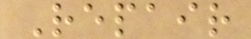Repair
